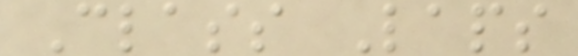Class Laps
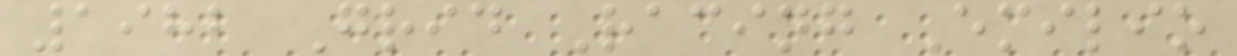1982 Grid Racing Emilio
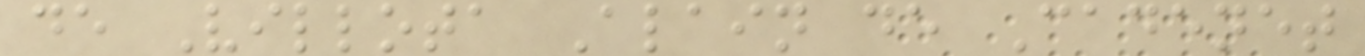de Villota Alain de Cadenet
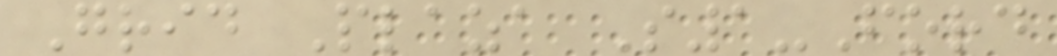Grid Plaza S1-Ford
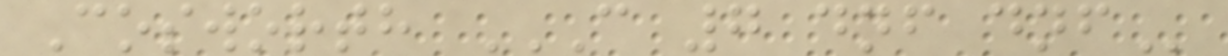Cosworth C 7 DNF DNF
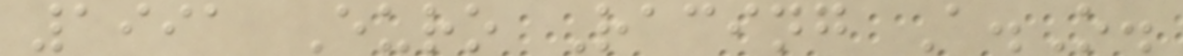1991 Euro Racing A.O.
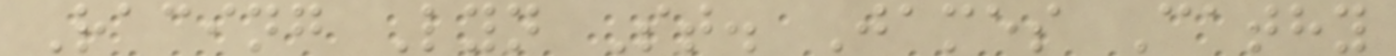Racing Lyn St. James Cathy
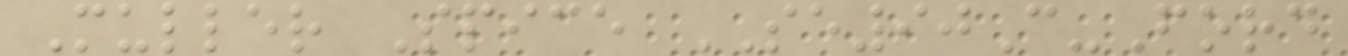Muller Spice SE90C-Ford
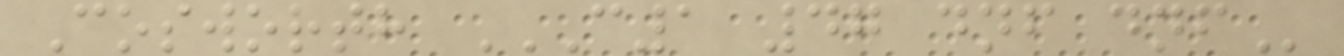Cosworth C1 47 DNF DNF
